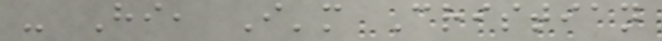- Hi, I'm Cristian
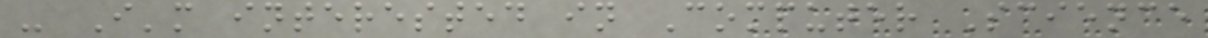- I'm interested in Computer Science
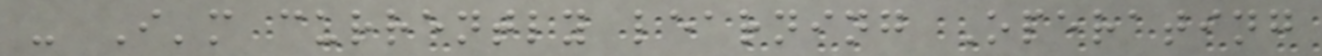- I'm currently learning Operating
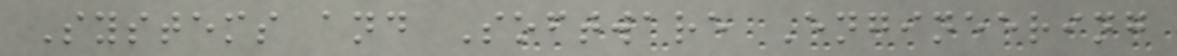Systems and Software Engineering
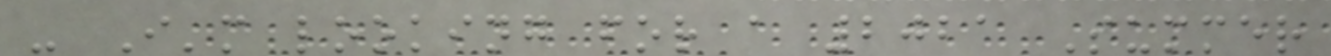- I'm looking for a 2021 Summer
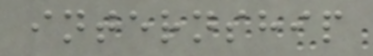internship
